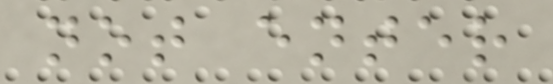not enter
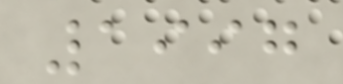1997
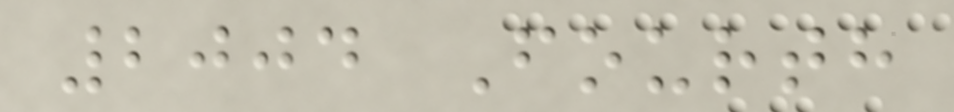2004 Fourth
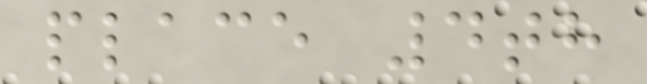place 4th
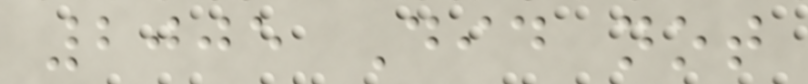2005 Did not
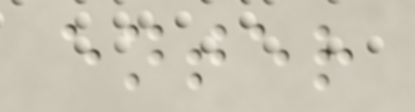enter
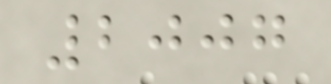2007
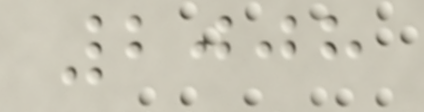2008
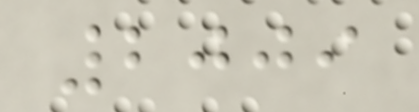2009
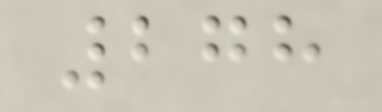278
